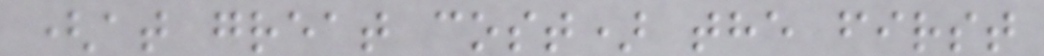(at great cost) the first
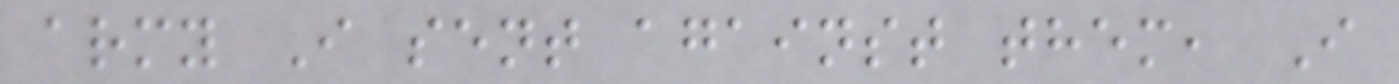army I sent against them, I
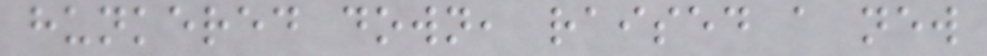hunkered down, raised a new
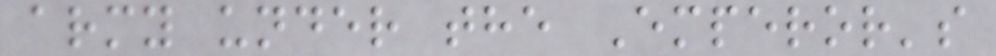army under the Emperor's
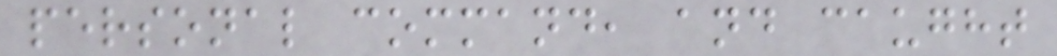personal command, and caught
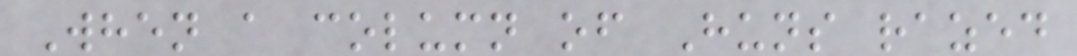When a column of Huns razed
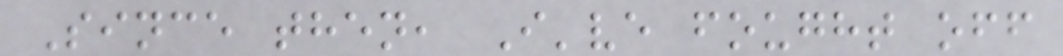Since then, I've fought off
